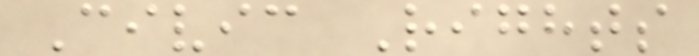Civic Rights
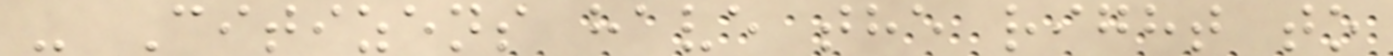- Citizens have the right to
